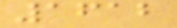1612
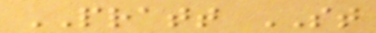PRATT ST
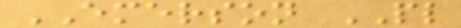EMERSON PL
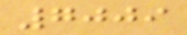7009
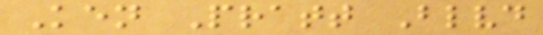Ken Pratt Blvd
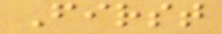First
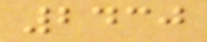2430
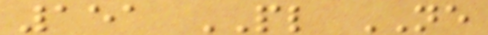151 PL NE
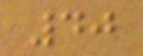40
